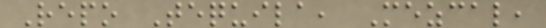Repo Tequila, Mezcal,
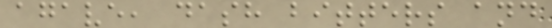agave, dash bitters and
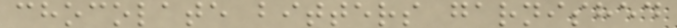chocolate bitters garnished
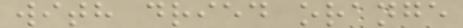with dried orange
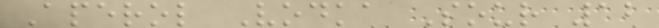Aperol Vodka Sour 12
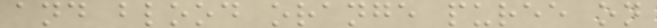and blood orange puree on
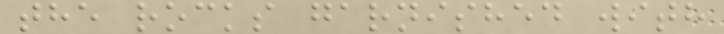the rocks garnished with
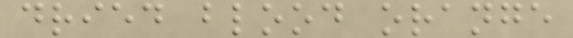dried blood orange
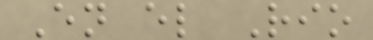En el Rio
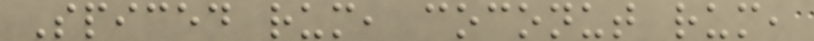Spiced rum, coconut rum,
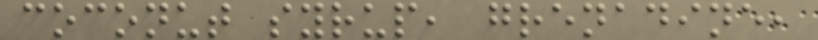coconut syrup, grenadine,
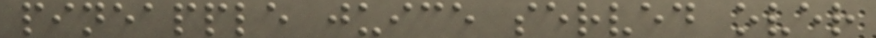pineapple juice served over
